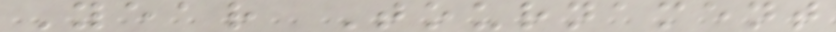Year Tournament
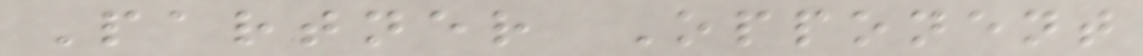Partner Opponent
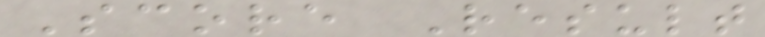Score Result
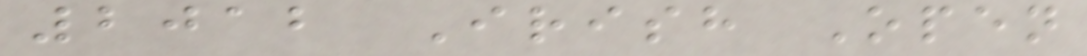2012 Irish Open
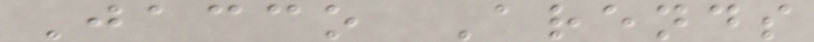Jacco Arends
